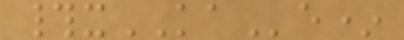#xKAe*
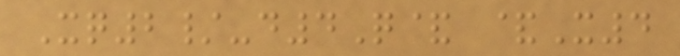Xq2/-d4Q& &X4
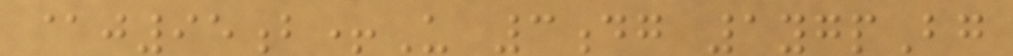@j95b+U 3dg 1ygpBg
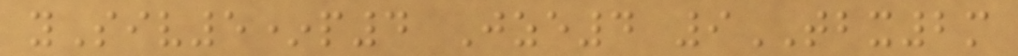ySiv5*p4 Jze4 9TBX2m
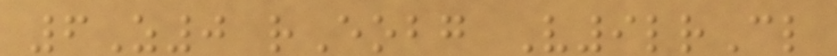6Z0 rEobg V9lrCl
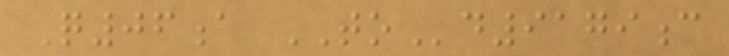Q06a TOd9179c
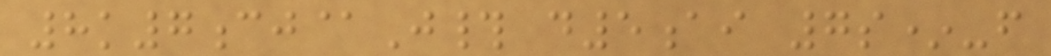8k7cj@J# d5ai 7s*-f
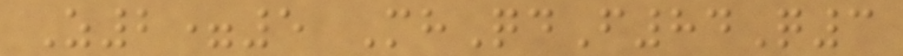Z2=5 MhQdF84Q3
